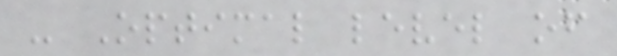- Optimal level of
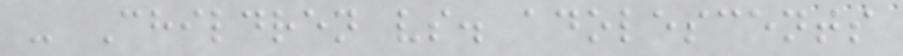- Children vs. adolescents
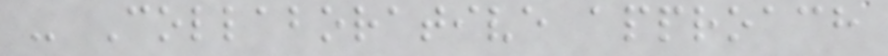- Collaborative approach
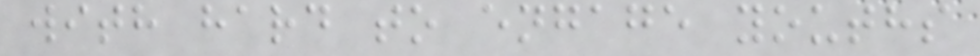with hard to engage youths
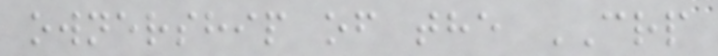ownership of the CRP
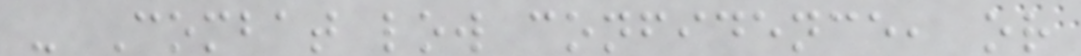- Combat low confidence, or
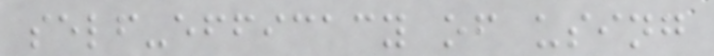self-efficacy of using
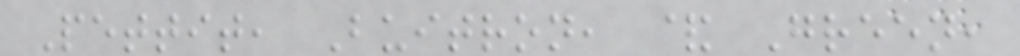Pettit, Buitron, & Green,
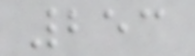253
